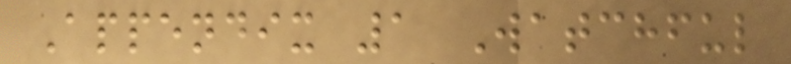Appendix 1 Watchful
